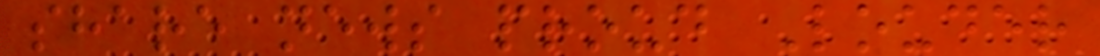share news proud Louder
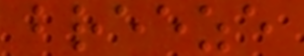breeze
